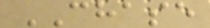CHASE
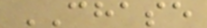CHASE
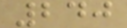240
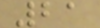21
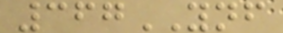367YNF
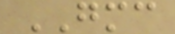GMC
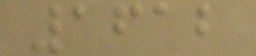1612
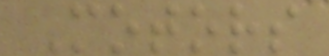Motors
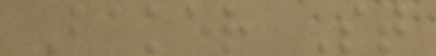Baker St
